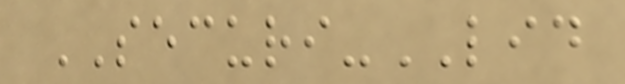SECURI-LID
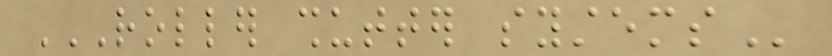ROLLER SHUTTER SYSTEMS
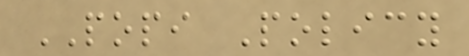POPI Policy
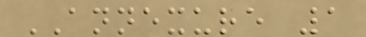ANNEXURE 1
